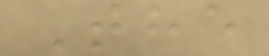The
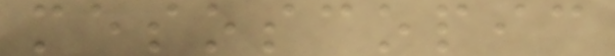mesoscopic
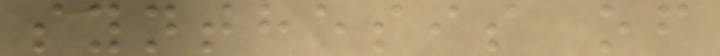synthesis of
